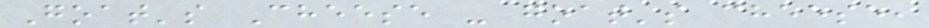Goat's Cheese - goat's cheese,
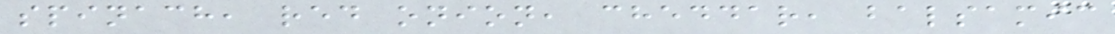spinach, red onion, cheddar, balsamic
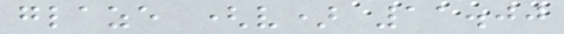glaze (v) 11.00
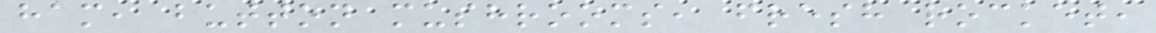ham, button mushrooms, fresh rocket,
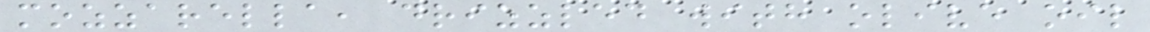mozzarella, drizzled with olive oil
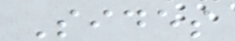Sides
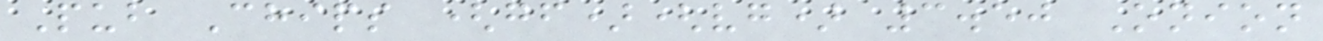Pub Chips (gf)(vg) 3.50 Onion
